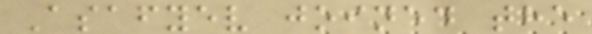Asafyev joined the
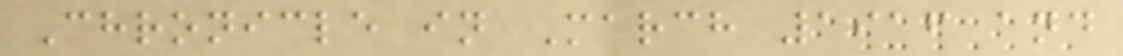Chronicle in March 1916 and
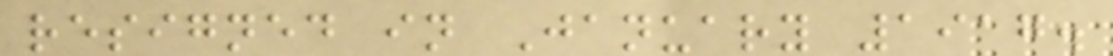resigned in January 1917.
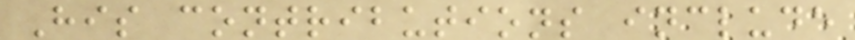His contributions include
